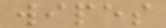wipes
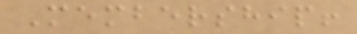Membership!
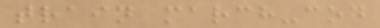train march-cod
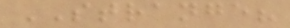STRANGE?
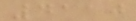4110
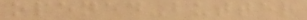opened-butter
